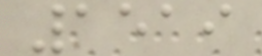1519
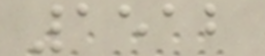1512
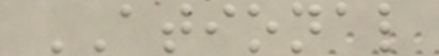ATIONAL
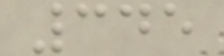345
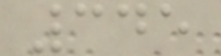345
